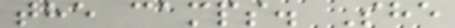the camps. She
